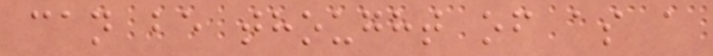can be thought of as a
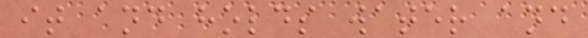it and holds water and
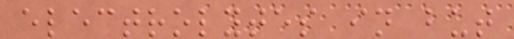electrolytes in but
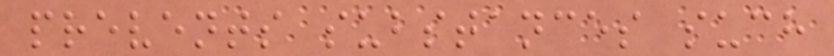prevents substances such
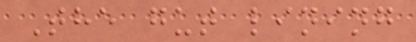The gut lining
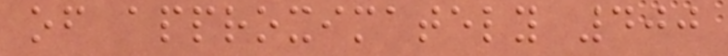of approximately 400
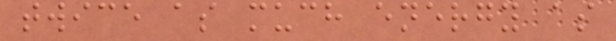twice as much energy as
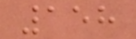158
